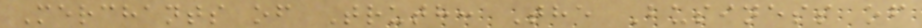Merchants of Truth: The Business of
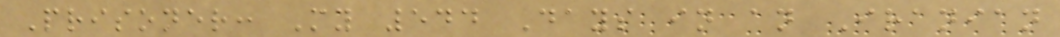Prisoner: My 544 Days in an Iranian
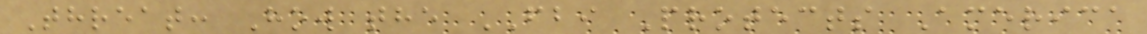Threat: How the FBI Protects America
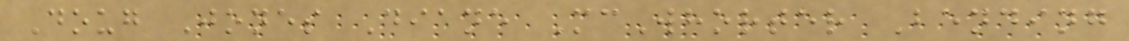Doug Jones Diane McWhorter Bending
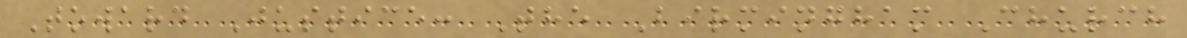Toward Justice: The Birmingham Church
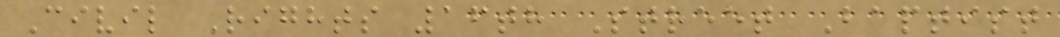Civil Rights 16th Street Baptist
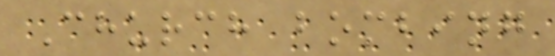Church bombing
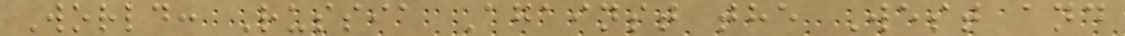World: Russia Against the West and
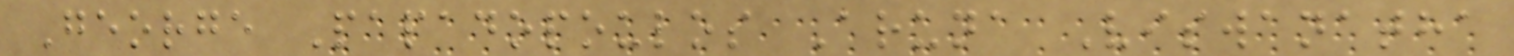George Papadopoulos Aruna Viswanatha
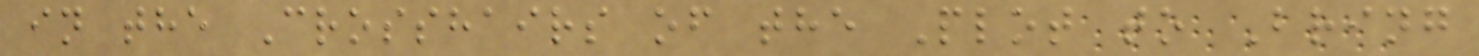in the Crosshairs of the Plot to Bring
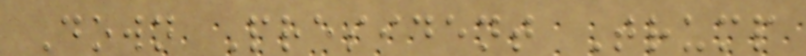Down President Trump
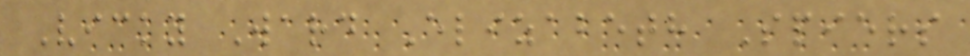Vicky Ward Elizabeth Spiers
